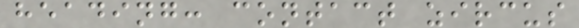heading: contact zircus
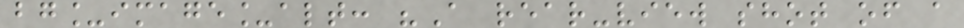bg_image_alt: "A rear-view shot of a
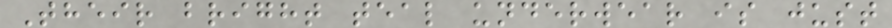Their bright teal underwear is just
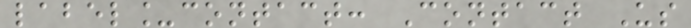label_contact: Contact Us
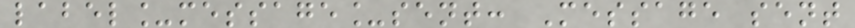label_message_sent: Message sent
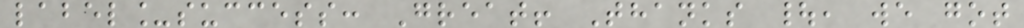label_success: Great! Thanks |, we got
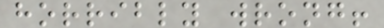horribly wrong!
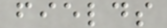fields
